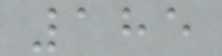185
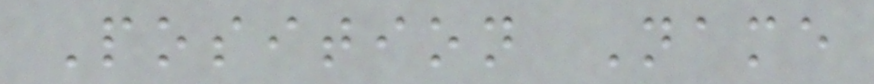Position Name
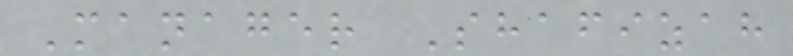Manager Shafizah
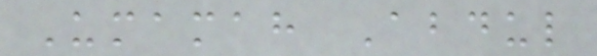Umamah Abdul
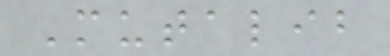Mutalib
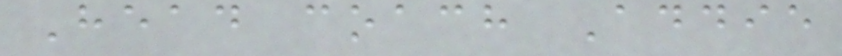Head coach Addie
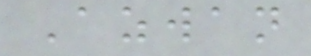Azwan
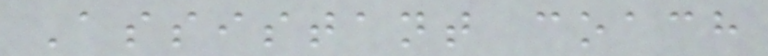Assistant coach
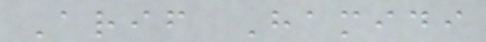Arif Hamidi
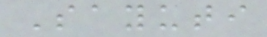Sayuti
